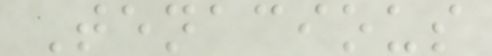Tenacious
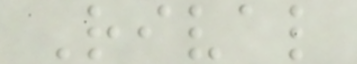Rival
